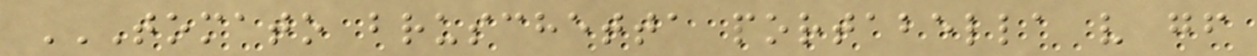TOMATO BRUSCHETTA PORTABELLA V GF
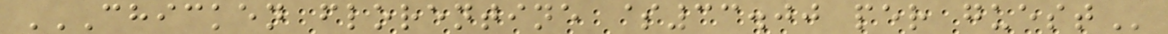CHICKEN FLORENTINE $33.00 PER GUEST
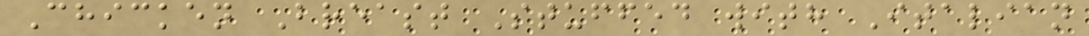Chicken Breast Stuffed with Italian
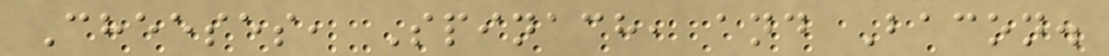Cheeses, Spinach, and Bacon.
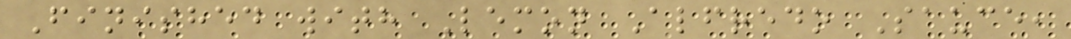Finished with Lemon Alfredo Sauce,
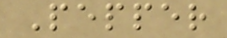Pepper
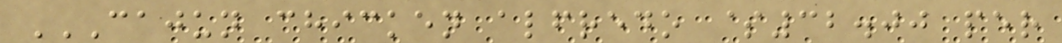CAJUN CHICKEN ALFREDO $32.00 PER
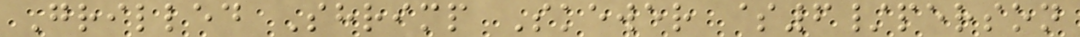Grilled Shrimp Skewer $6/person
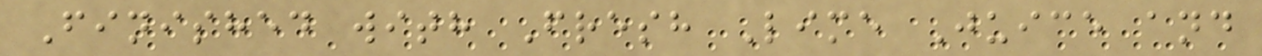Finished with Fresh Lime Juice and
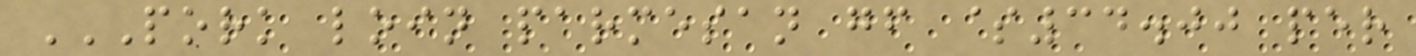PORK LOIN PARMESAN GF $34.00 PER
